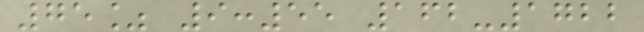75% 9:55 162-1722
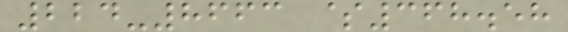224-8663 $368.58
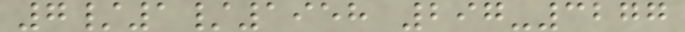7/1/1958 297-3277
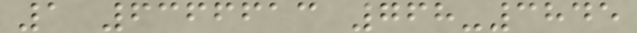1 6366613 768-3845
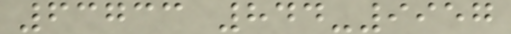63733 844-9957
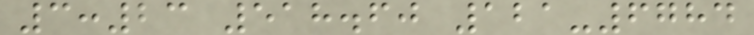3:23 518.60 121-6784
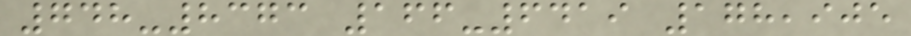748-8373 166-6419 178,905
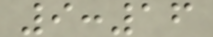9:16
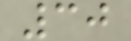30
